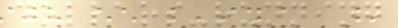dollars-running
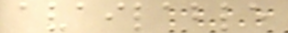available
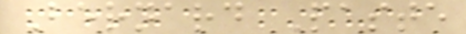Bernard Paste
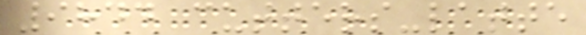9844 cutters-latte
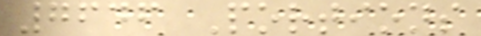7646 Portions
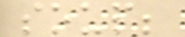soup;
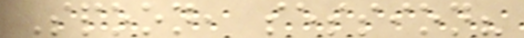Spoon, session?
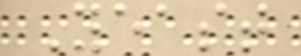Yeast
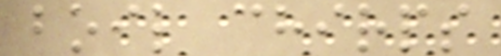boil chirps
